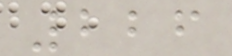226
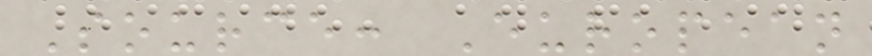Source: European
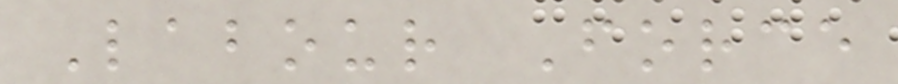Labour Force
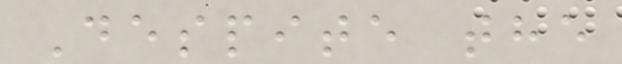Despite the
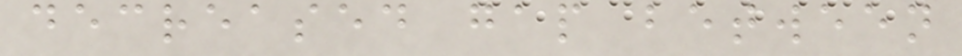decreased gap between
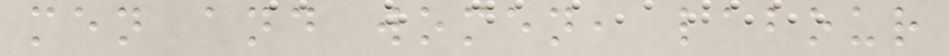men and women, labour
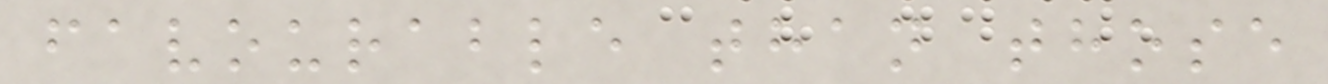favourable than those
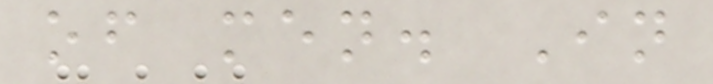of men. In
